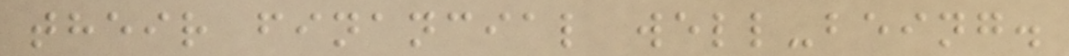their financial well-being.
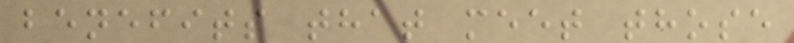benefits that meet those
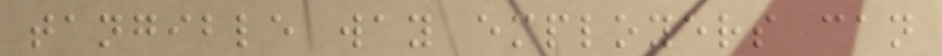tangible way employers can
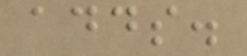adds.
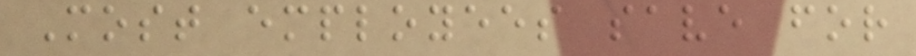Most employees save for
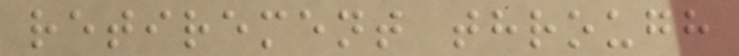retirement through
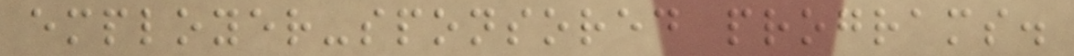employer-sponsored programs.
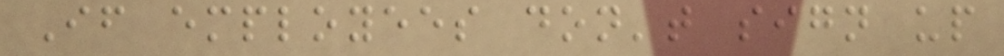If employees don't sign up
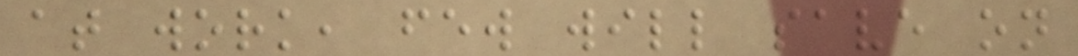at work, few will save on
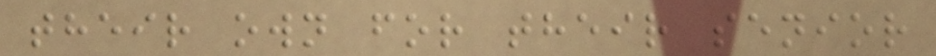their own for their senior
